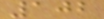102
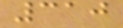310
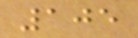105
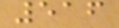516
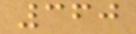360
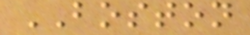BOSTON
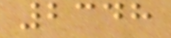2348
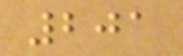201
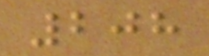208
